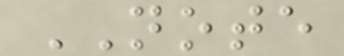NOTE
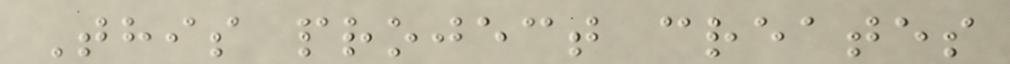This project creates
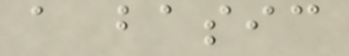a basic
